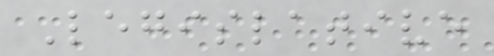Legislative
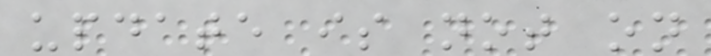update is not on
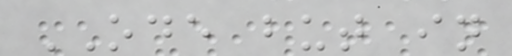ODE but in
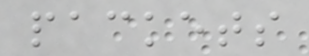packets
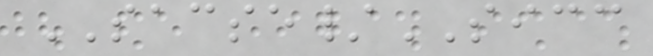SACSE/SICC
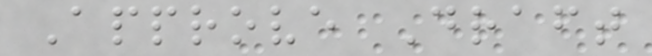Approve Draft
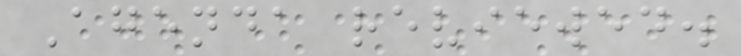Agenda reviewed.
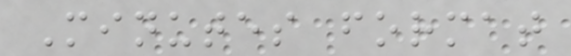Minutes format
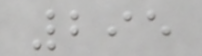295
